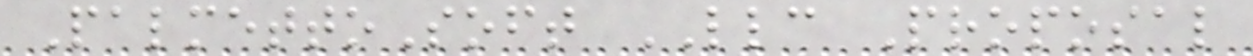PalmettoSoft LLC Proposal
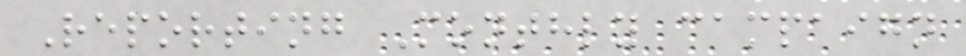Reporting Monthly campaign
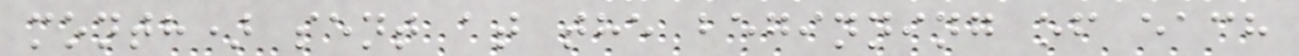month) sent at the beginning of each
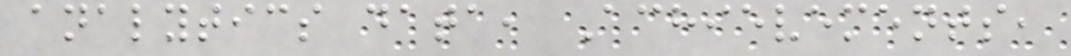analytics data, Achievements,
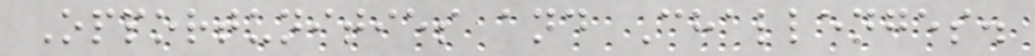Opportunities and Challenges.
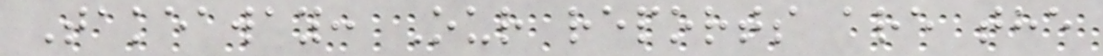Takeaway: Our reports are the
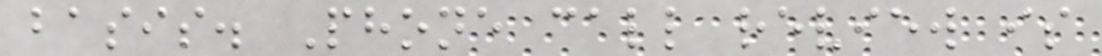basis. Phone call review is
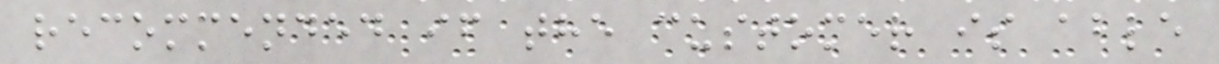recommended if the customer is able
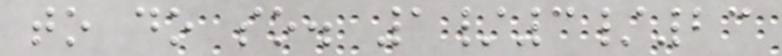to do so. 1/3/23
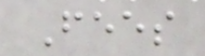Fees
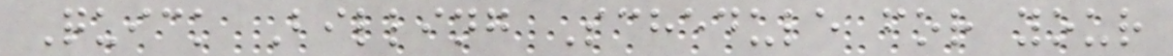Quick Billing Schedule for your
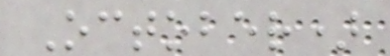October)
